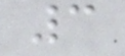3
